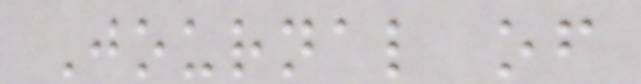Journal of
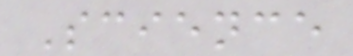Science
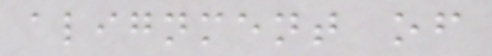alignment of
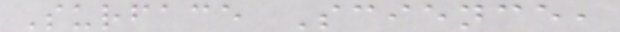Surface Science,
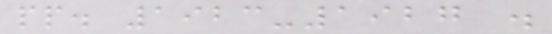pp. 1923-1927 .
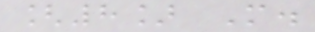[8] M.
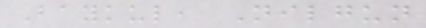Baykul, Nilgun
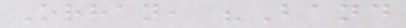Orhan, "Band
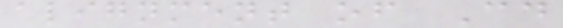alignment of Cd
